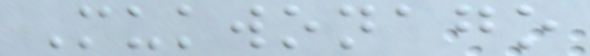Mukwonago
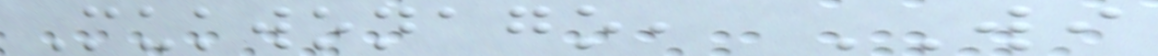Mukwonago, WI
